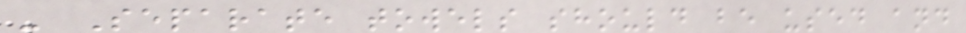- Separate towels should be used and
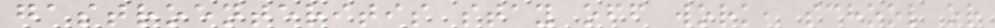gastroenteritis stay off work, school or
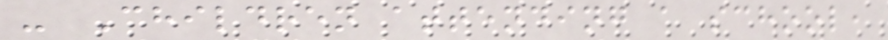- Children attending a school,
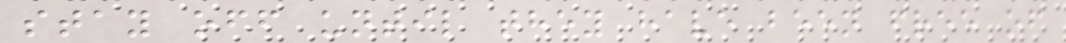stay off until they have been free of
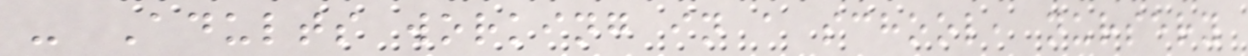- Adults working in a school, nursery
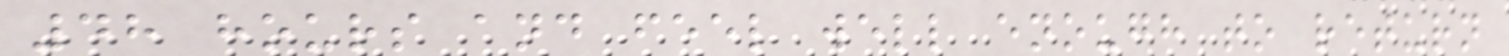48 hours and feel well enough to return
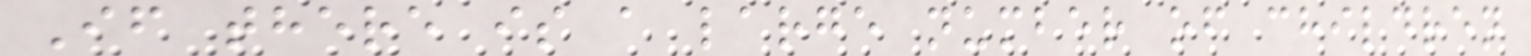If there is a large number of children
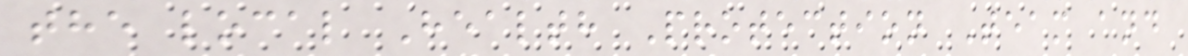the local Health Protection Team and
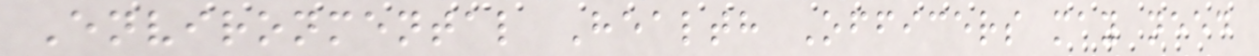Environmental Health Officers may need
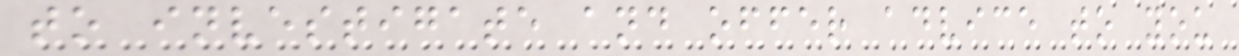to investigate and offer advice to you
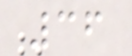36
